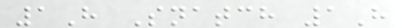1H Snatch 1H
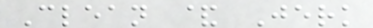Clean & Jerk
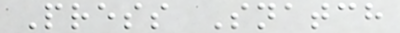Press Snatch
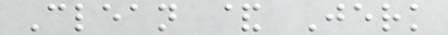Clean & Jerk
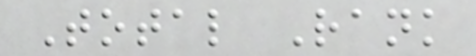Total Rank
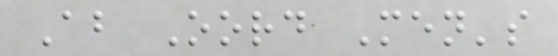Ab Oord Men's
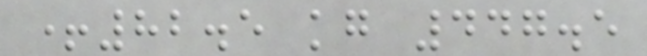+82.5 kg 447.5
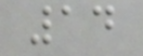14
